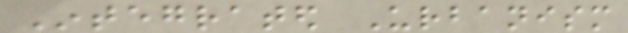Integrated Urbanism
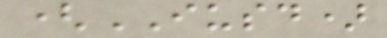(IUSD)
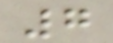7
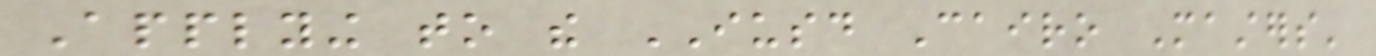Applying to the IUSD Cairo Masters'
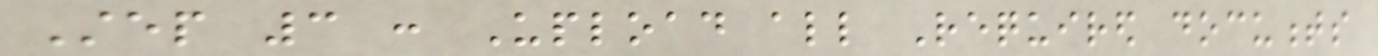Step 3 : Upload all Required documents
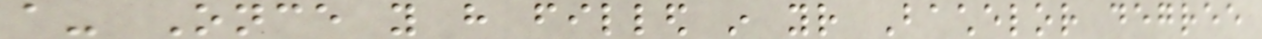a- Once you have filled in your Bachelor degree
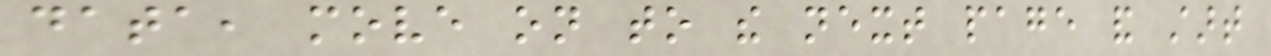data, move on to the next page and start
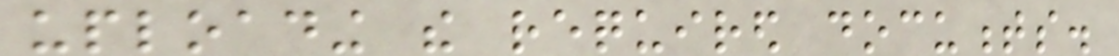uploading the required documents.
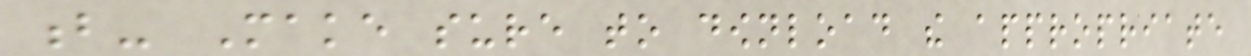b- Make sure to download the appropriate
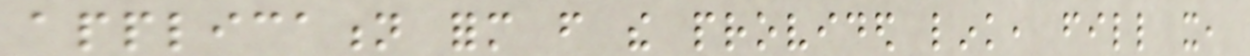application form from the provided link, fill it,
